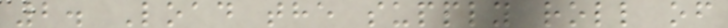2. Load the supply roll of
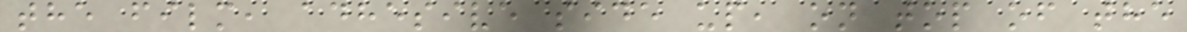the film, adhesive side up, on top of the
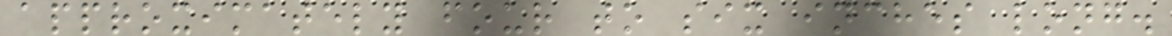approximately four to six inches long.
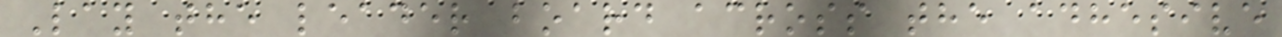Lay the leader board across the adhesive
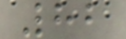82
